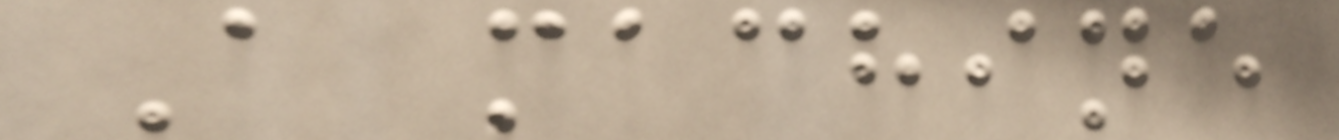A machine
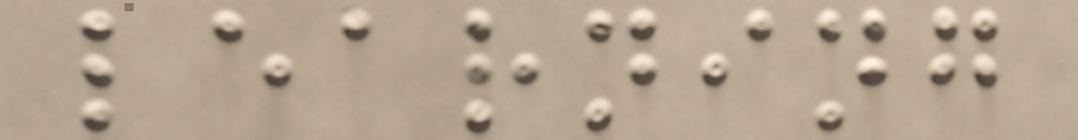learning
